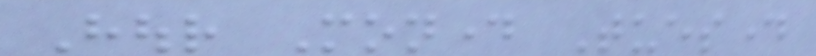Hour Monday Tuesday
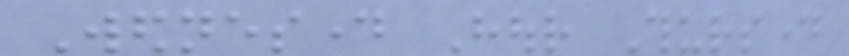Wednesday Hour Thursday
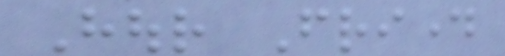Hour Friday
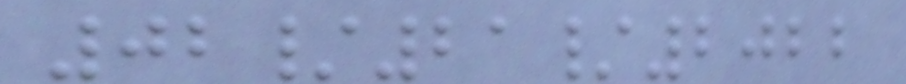02/21/2022
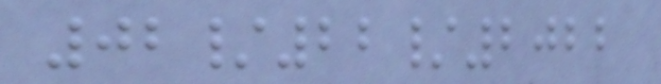02/22/2022
